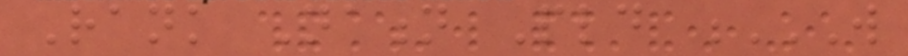Rank Nation Pld W
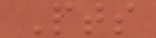Pts
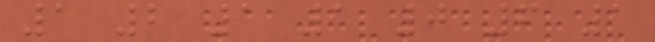1 2 1 1 0 6 1
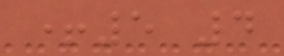+5 4
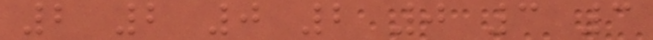2 2 0 2 0 3 3
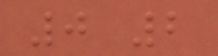0 2
